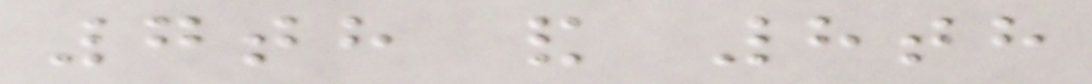7th and 8th
